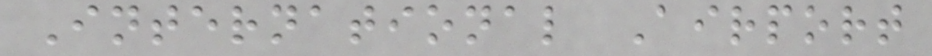International Airport
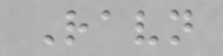Ravn
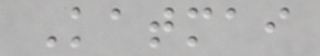Katmai
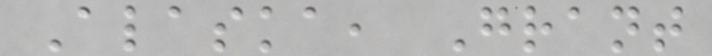Alaska, Grant
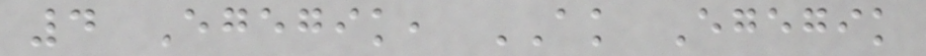4 Egegik, AK Egegik
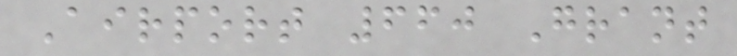Airport 660 Grant
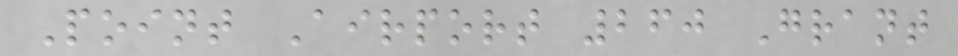Point Airport 260 Grant
